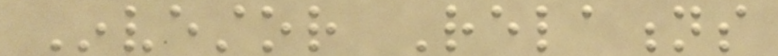Investor Relations
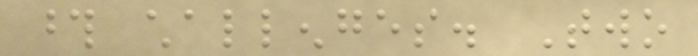those challenges. Two
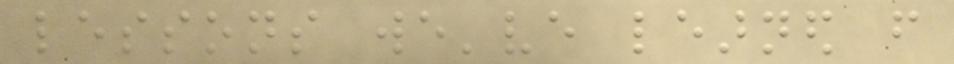lessons we've learned from
